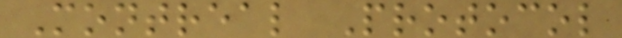Montreal Protocol
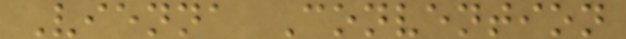Vienna Convention
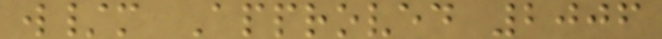w/m Approved 2006
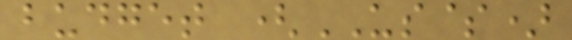budget (US$)
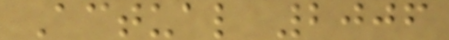Actual 2006
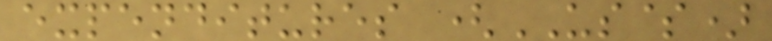expenditures (US$)
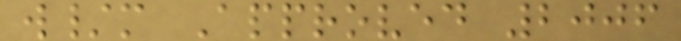w/m Approved 2006
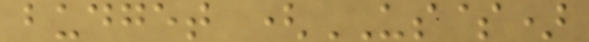budget (US$)
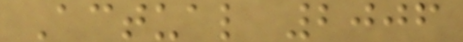Actual 2006
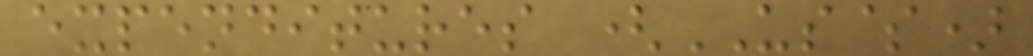expenditures (US$)
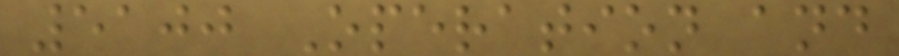5100 Operation and
